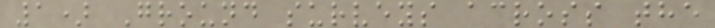1) Ground surveys across the
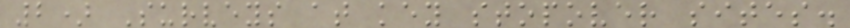2) Surveys at key stopover sites.
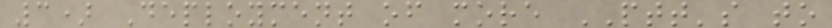3) Deployment of more PTT's to
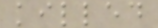killed
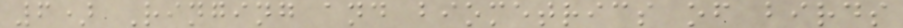6) Ringing and biometrics of birds
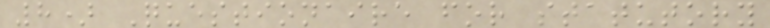8) Questionaire for statutory
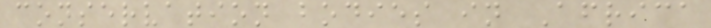conservation bodies in Africa
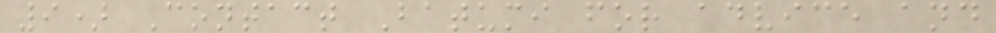9) Contact Batumi for advice and
